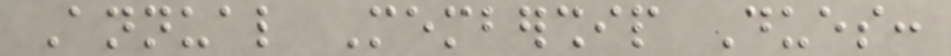Annual Membership Dues:
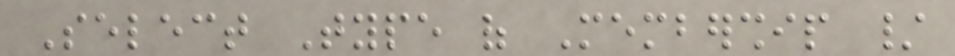Select Type of Membership /
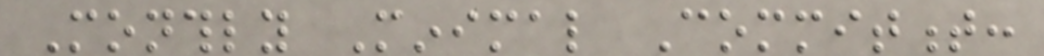Monthly Minimal Commitment:
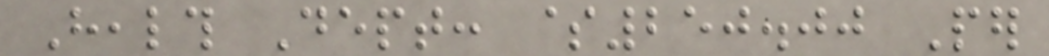Health Dept: $250.00 Per
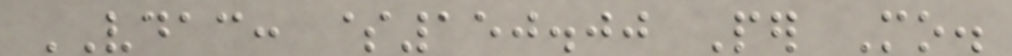VDAC: $150.00 Per Mo.
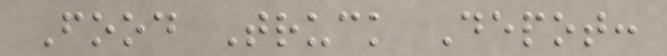Food Truck Depot:
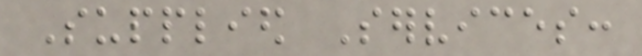Supplied Services:
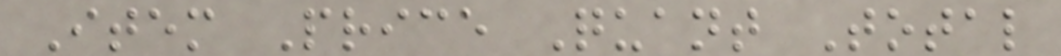Item Price Quant Total
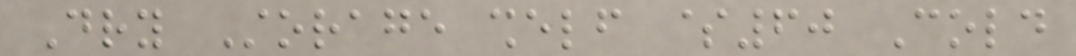Dry Storage shelf $60 Cold
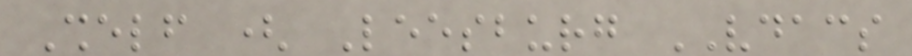Shelf ( Leesburg VDACS
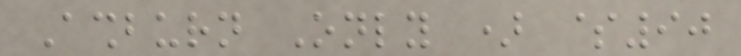Ashburn Only ) $90
